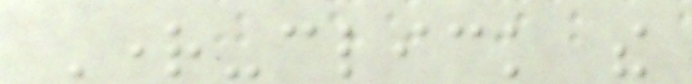Right-click the
